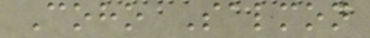Coho Salmon
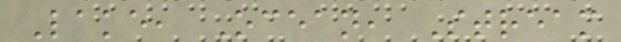Lake, Ocean, Stream
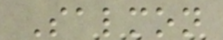Salmon
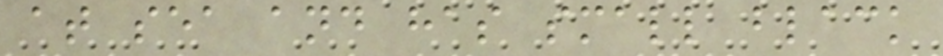at sea and has small black
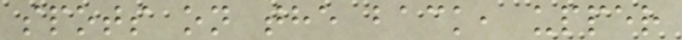spots on the back, upper
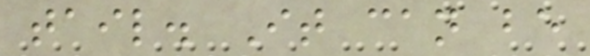tail. It can be
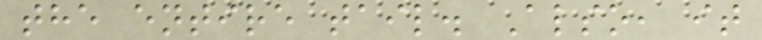the entire tail. Also, it
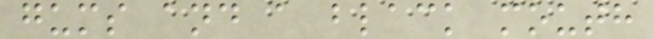gums and a black mouth
